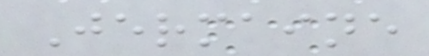Jermaine
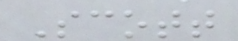Scott
